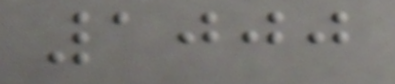1000
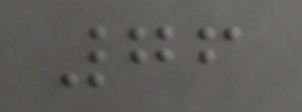76
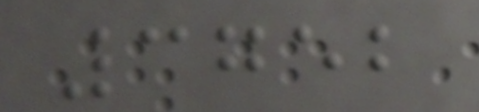3752
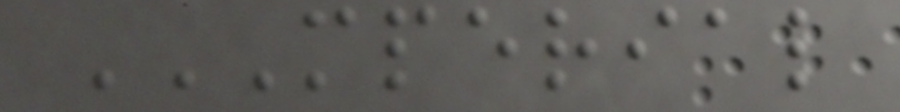MPERIAL
